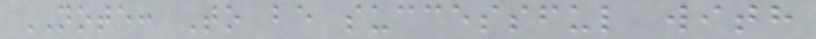NOTE: To be successful with
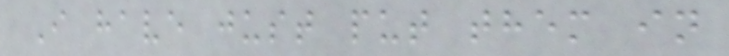I have just put them in
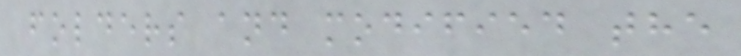folders and modified the
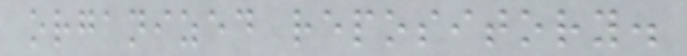organized repository.
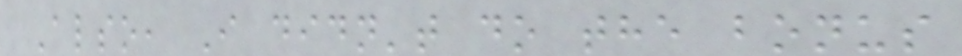Also, I didn't do the bonus
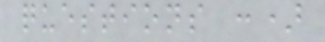questions :)
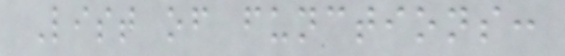List of functions:
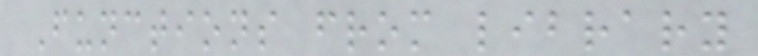Functions from library
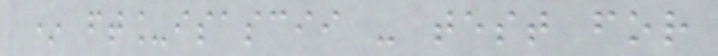* ft_isascii - test for
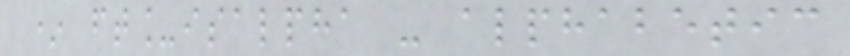* ft_isalpha - alphabetic
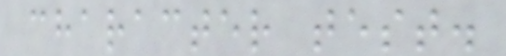character test.
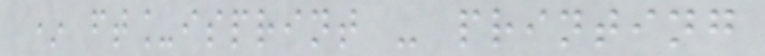* ft_isprint - printing
